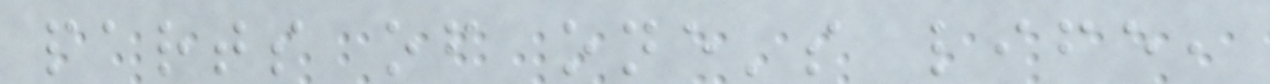parts of one's life,
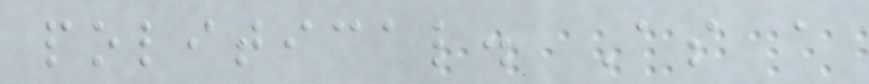political. As a
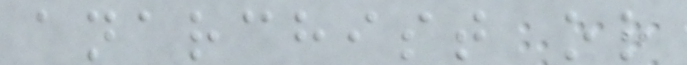anarchist or
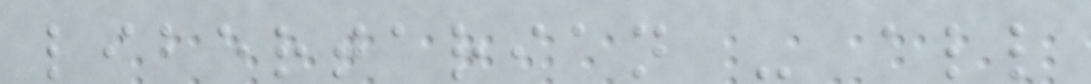libertarian - all
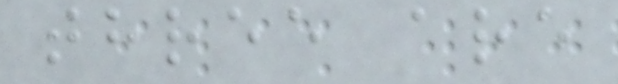three are
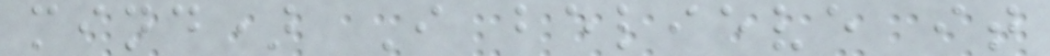mind) I believe it
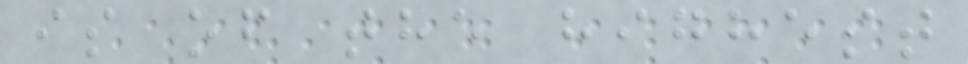is of the highest
